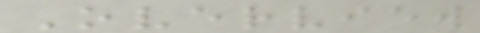Overview
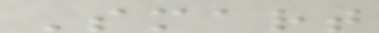Smart
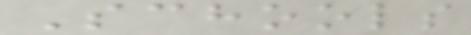Schools
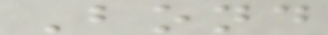Bond
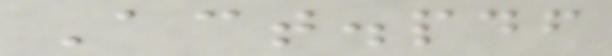Act.pdf
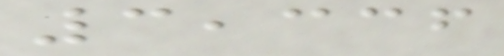3,336
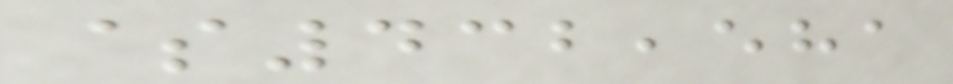$432,581
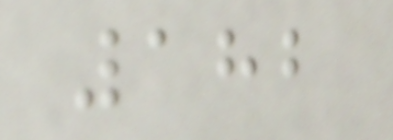182
